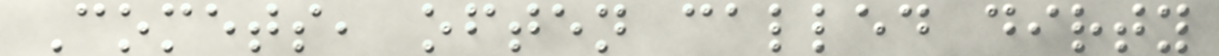Comets, often called dirty
